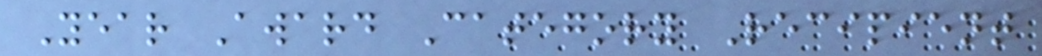Year Award Category Recipient
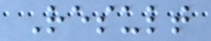Result
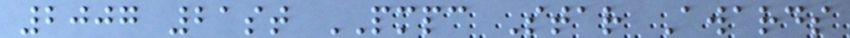2007 21st PMPC Star Awards
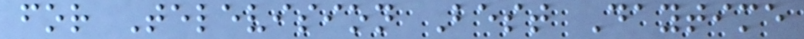for Television Best Daytime
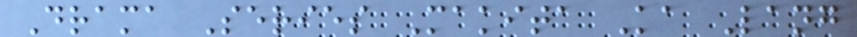Drama Series Makita Ka Lang
